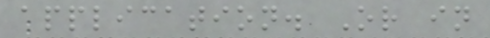application. Or in
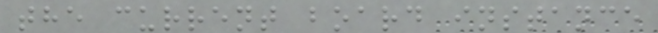the current board instance
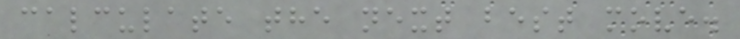calculate the next best move.
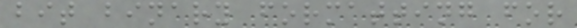bit binary formatting for
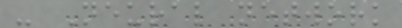- Neural network
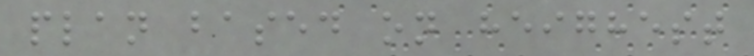plan based on heighest
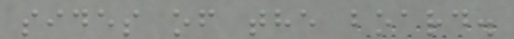sides of the board.
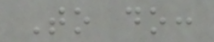To do:
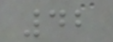42
